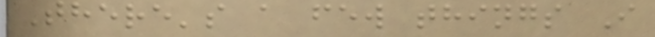There's a few things I
